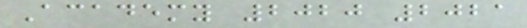Academy 2020 2021
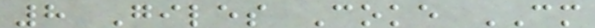8 Giles Coke CM
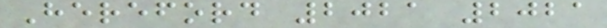Hereford 2021 2021
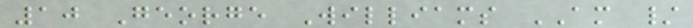10 George Williams AM /
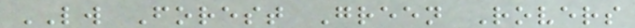LW Forest Green Rovers
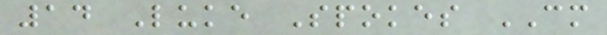14 Luke Spokes CM
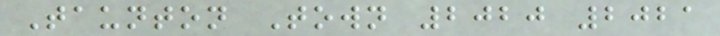Taunton Town 2020 2021
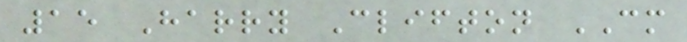15 Harry Clifton CM
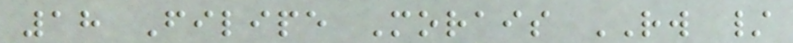18 Filipe Morais RW /
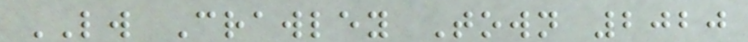LW Crawley Town 2020
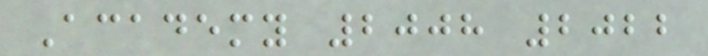Academy 2008 2022
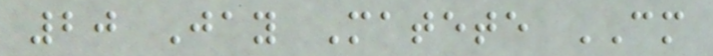20 Jay Matete CM
